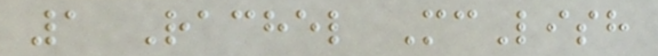1 Rachel McLish
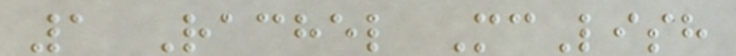1 Rachel McLish
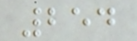254
